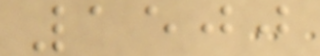1500
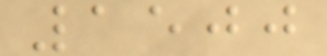1500
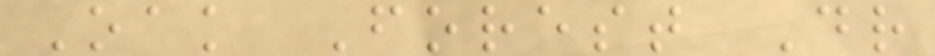Oak Forest Dr
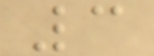3
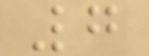7
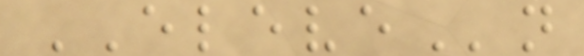ELEVEn
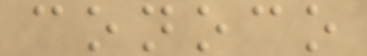conoco
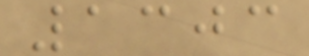1303
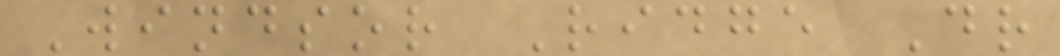Windsor Ridge Dr
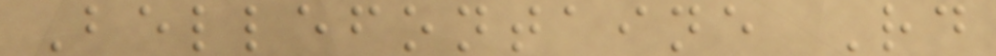Bellefontaine Rd
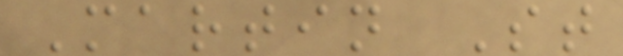Martin St
